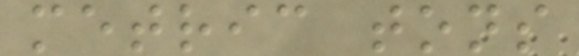metric tons
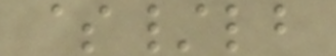$/lb
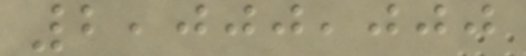2,000,000
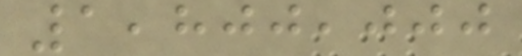1,800,000
